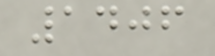1406
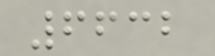6632
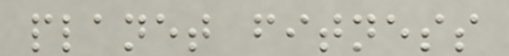planet fitness
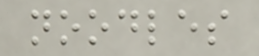noodles
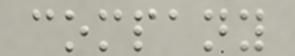company
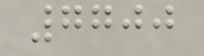7700
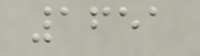1651
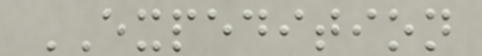EXPEDITION
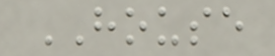HOUSE
